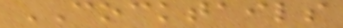COCKTAILS
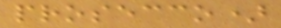prosecco)
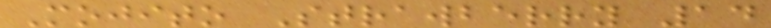Mojito Strawberry 14
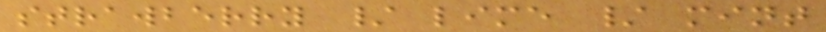strawberry / lime / mint
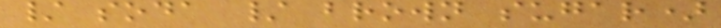/ soda / brown sugar)
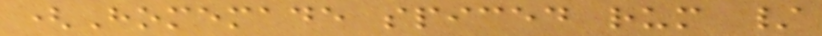(Homemade spiced rum /
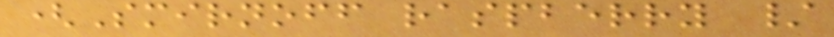(Smirnoff raspberry /
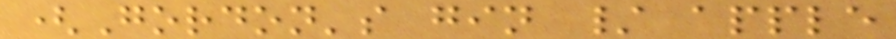(Gordon's gin / apple
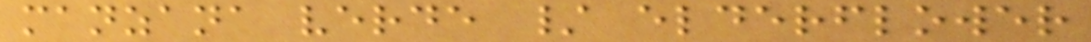manzana verde / elderflower
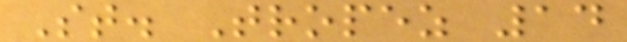St. Tropez 14
